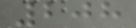208
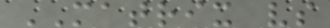MATRIX vs
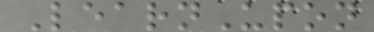LearnUpon
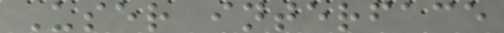User interface
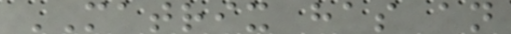MATRIX has an
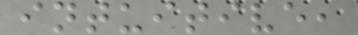intuitive,
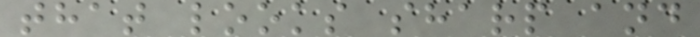that looks sharp and
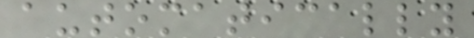automatically
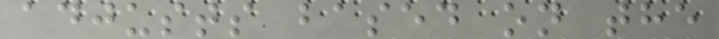adjusts based on the
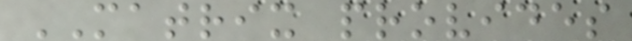MATRIX provides
